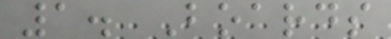1. Boards
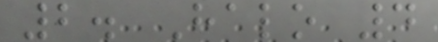2. Halo 4
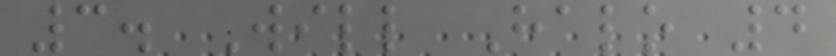3. Will Halo 4
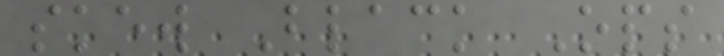skew Black Ops
